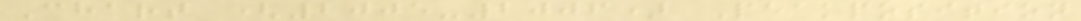Chart (2005-2006) Peakposition
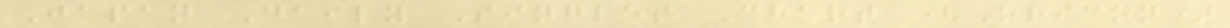Japan Daily Singles Chart (Oricon)
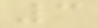3
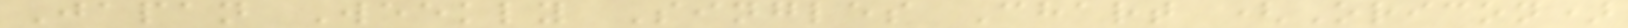Japan Weekly Singles Chart (Oricon)
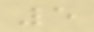5
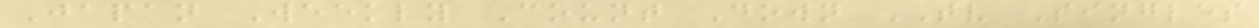Japan Weekly Count Down TV Singles
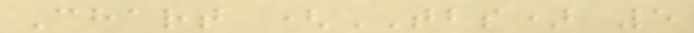Chart (TBS) 5
